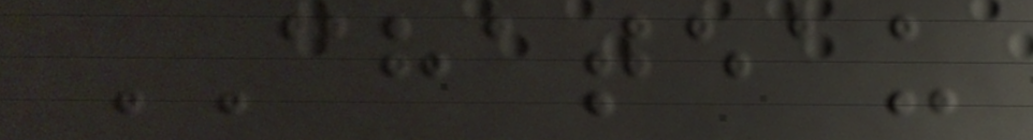CHATEAU
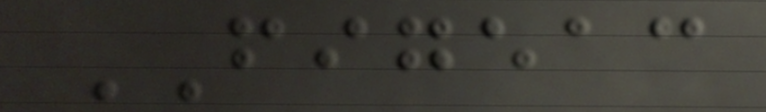FIGEAC
